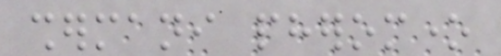shermani pheromone
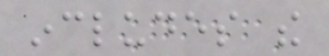includes the
